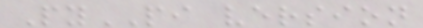PyPI version
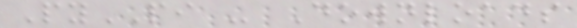PyPI - Downloads
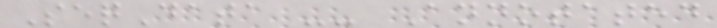SeqData -- Annotated
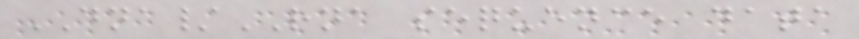DNA/RNA sequence data
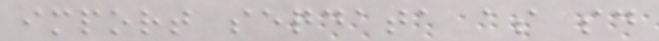import seqdata as sd
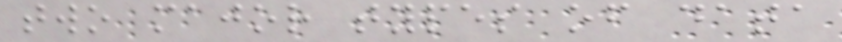two major types of data
